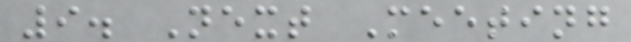9. Next Meeting
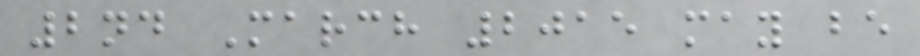2nd March 2015 may be
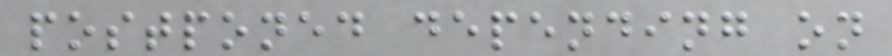postponed depending on
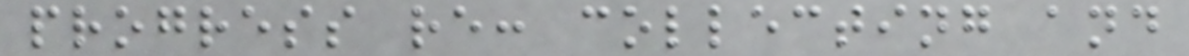progress re: collecting and
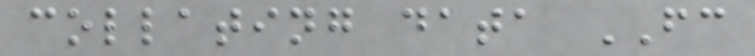collating data FC
